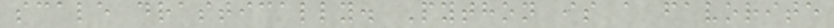scale drastically. Python is a favorite
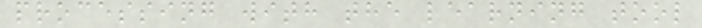processing with the learning tool
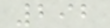292
